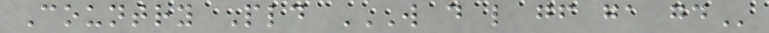Country Pld W D L GF GA GD
